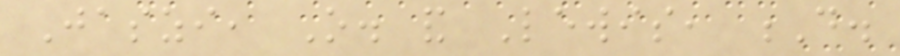Jaszi, O. and Lewis, D.
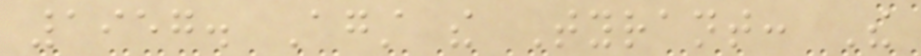1957. Against the Tyrant: The
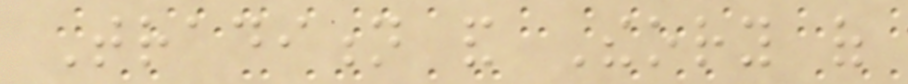Tradition and Theory of
